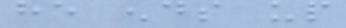he ends up
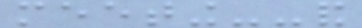meeting--and
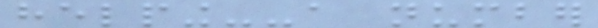helping--a number
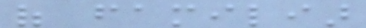of familiar
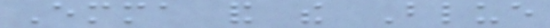Emma and the Blue
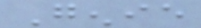Genie
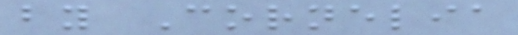by Cornelia
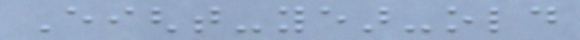Eight-year-old
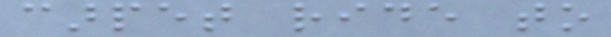carpet ride to
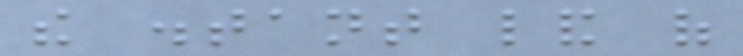the distant land of
